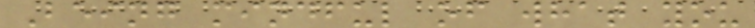Being mindful of what you
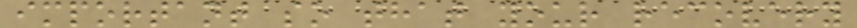important so that your recovery
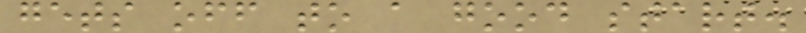gets off to a good start.
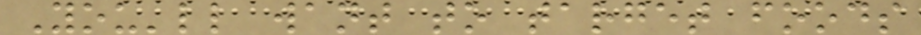You'll want to target foods
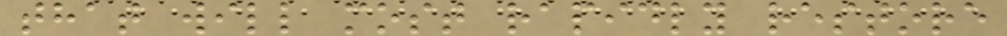that will most rapidly restore
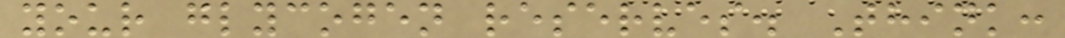your glycogen reserves. Think:
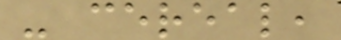- cereal,
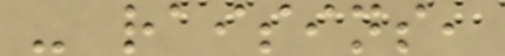- raisins,
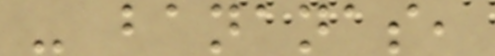- bananas,
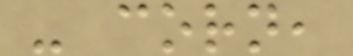- corn,
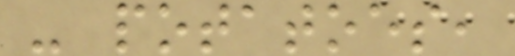- potatoes,
